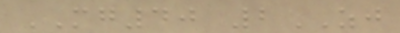MG40 2ZJ
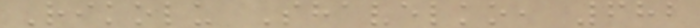Rikolu Shavelko, 682
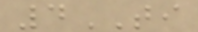4TI
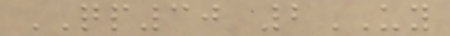QP30 2UY
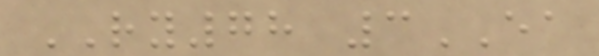RY78 3EA
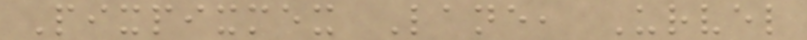Pixpixmex Lane, Urvel
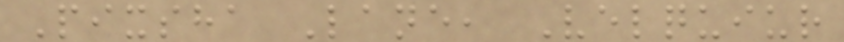Pixsha Lane, Velquiur
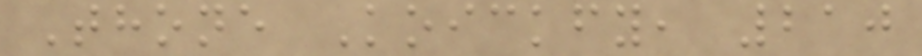Thone Koickfy, 210
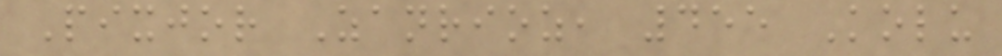Pixjor Zanrioz, 455 Kolu
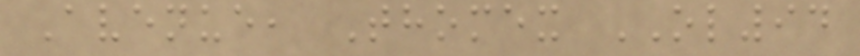Avenue, Thomex OL94
